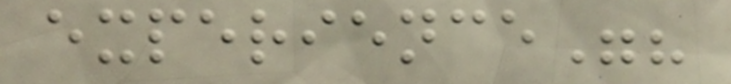experience"?
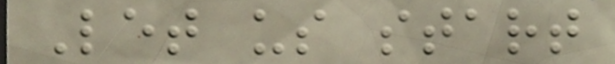Let us start
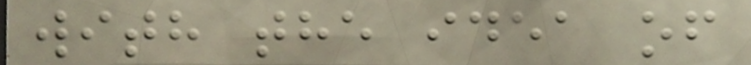with the idea of
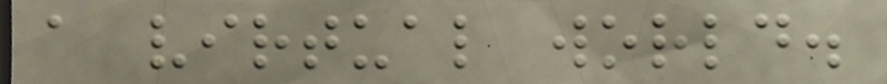a virtual world.
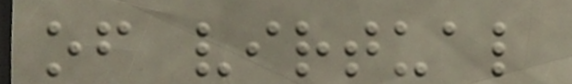of virtual
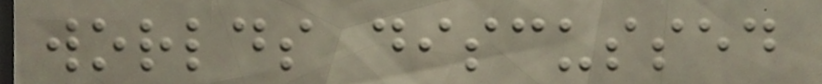worlds discussed
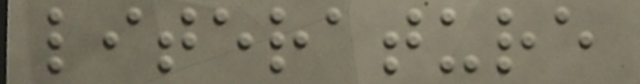literature
